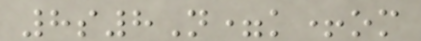8s8N=k+om
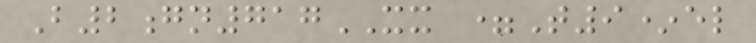B2gn717XX =T9*el
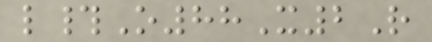l#O88X2R
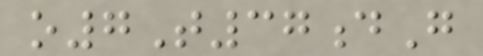o7T37dG
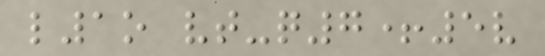l1o vt-q7+5v
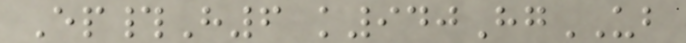Ep#H6 k940HgUB
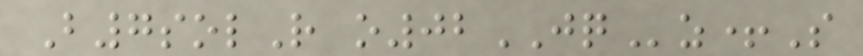B7solR o02JQz+S
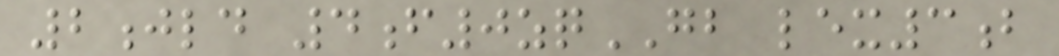2jld 4f0zqGB lex3b
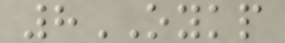8OYKP
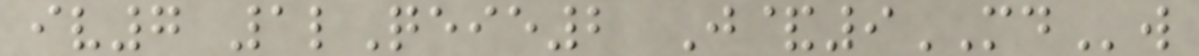iv7 1lQeie2 J&9MDw
